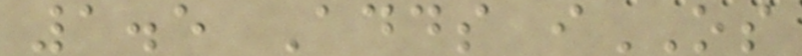1.5 Adds iOS
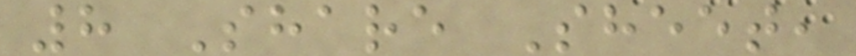8 Share Sheet,
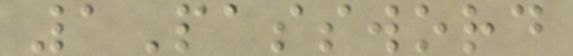1Password
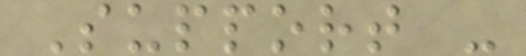Support -
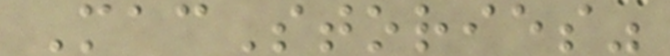MacStories"
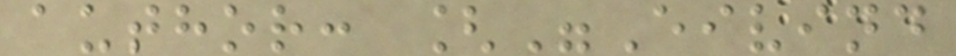author: ["Eivind
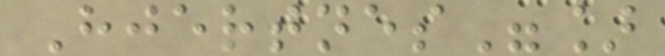Hjertnes"]
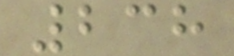238
